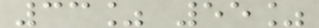33% 55%
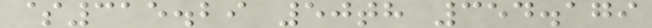$315.29 50th 354.179
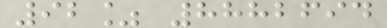92% 8882694
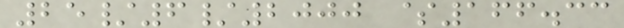25/6/2000 $166.33
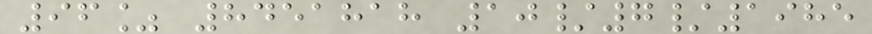96% 8451818 10/7/1985
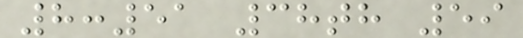8:51 38th 59
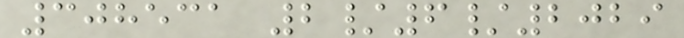308531 2/6/2029
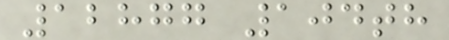12877 104th
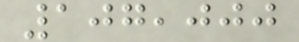107,000
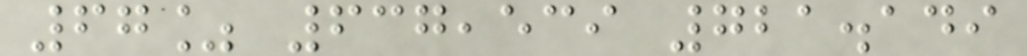67% 637,539 721.149
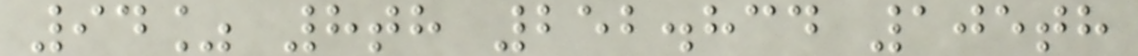94% 8th 252.834 105th
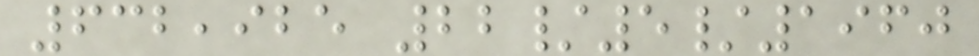632,925 22/5/1960
